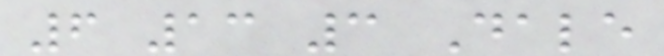6 13 3 Dale
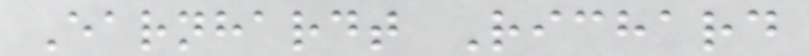Earnhardt Richard
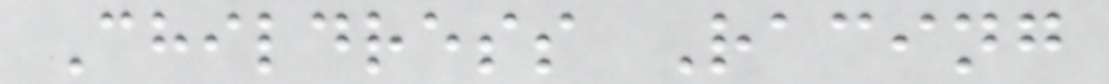Childress Racing
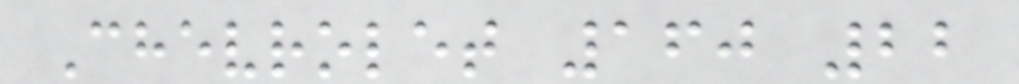Chevrolet 160 22
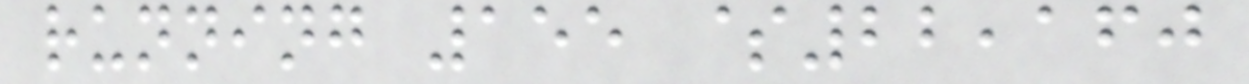running 155 $22,160
